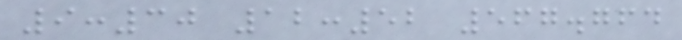9:30 12:52 567.764
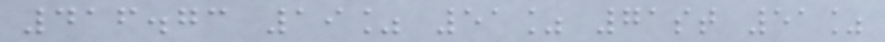416.73 19% 51% 71st 51%
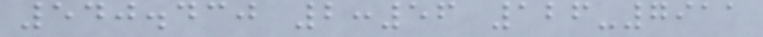540.430 2:56 126-7911
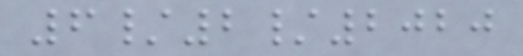6/2/2020
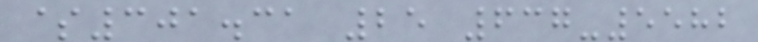$301.31 25 637-5582
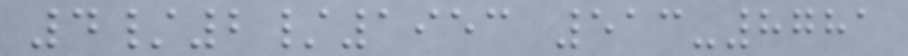4/2/1953 513-8781
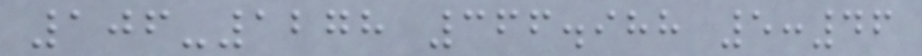106-1278 366.988 5:46
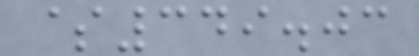$349.03
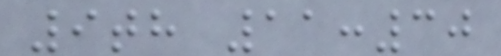9th 11:30
